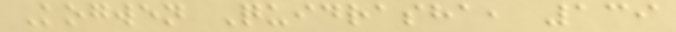Kogwen Quidrasha, 139
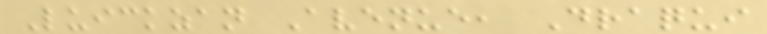Luickzan Avenue, Draqui
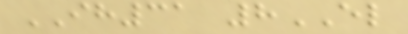IH31 8EL
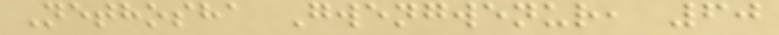Nethosha Gwengwenur, 60
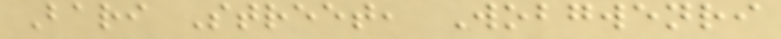Bari Street, Wobgwenri
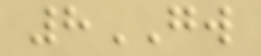8GW
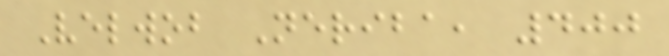Velwob Neriba, 400
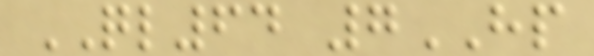QL64 7HP
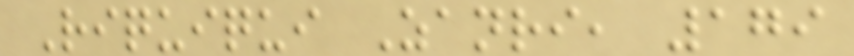Riquiqui Zanri, 179
